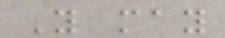You may
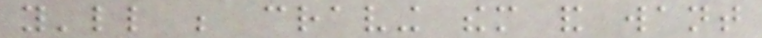you'll be craving them and want
